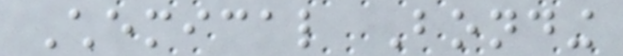Chemical Bonding
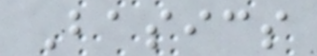Basics
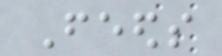Feeds
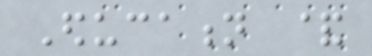Education &
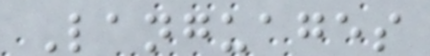Languages
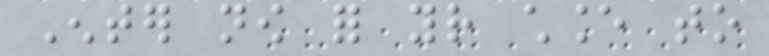Enter now for your chance to
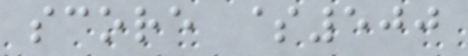score $500
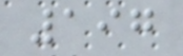197
